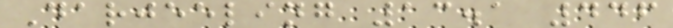Darjeeling 13.1 446
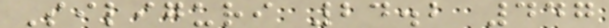Siliguri 24.2 447
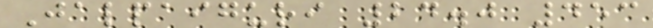Jalpaiguri 24.0 453
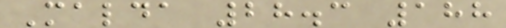Malda 28.3 188
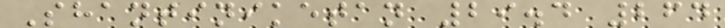Shantiniketan 29.4 264
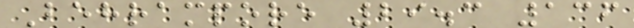Behrampore 29.3 136
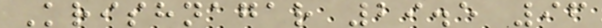Krishnagar 29.5 96
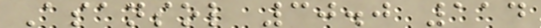Asansol 30.0 114
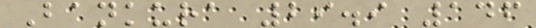Bankura 29.9 146
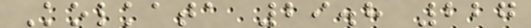Kolkata 29.8 227
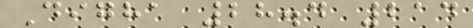Digha 28.4 214
